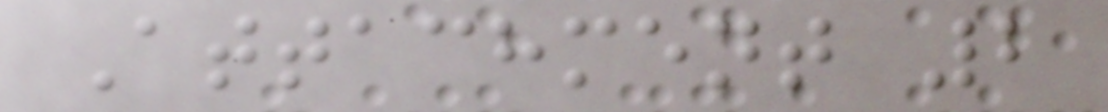Attachment 2
